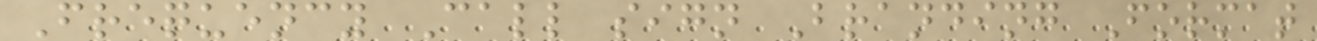Frequency Call sign Branding Format
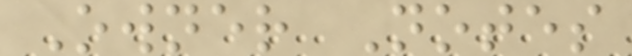Owner Notes
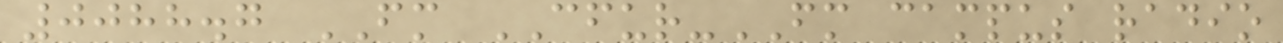0088.7 FM CFUR-FM campus radio
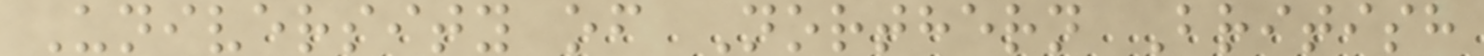University of Northern British
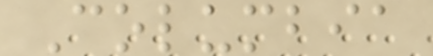Columbia
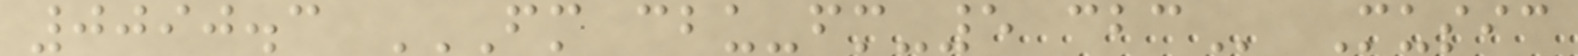0090.3 FM CBU-FM-5 CBC Music
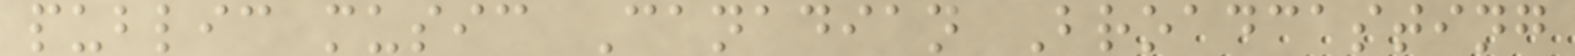public music Canadian Broadcasting
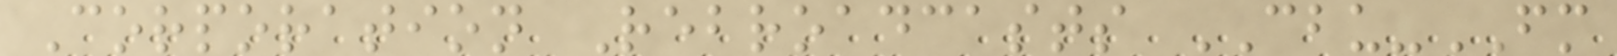Corporation Rebroadcasts CBU-FM
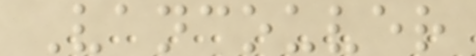Vancouver
